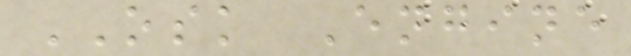OSK Engine
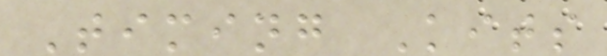Timing Kits
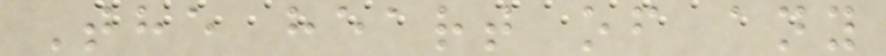The heart of any
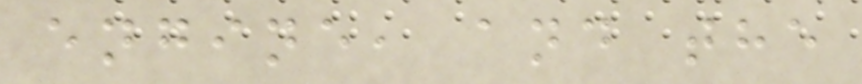engine, and the
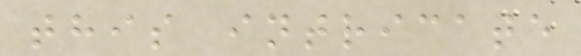this intricate
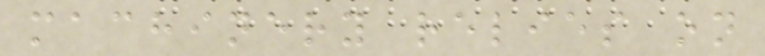machinery relies on
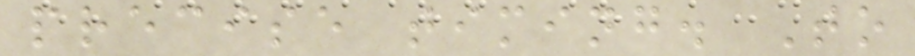precise timing. To
